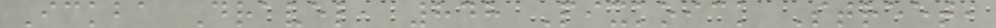Ickba Dravel, 848 Pixkoick Street,
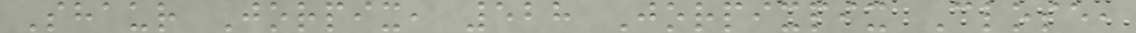Shaur Jorpix, 528 Jorpixpix Close,
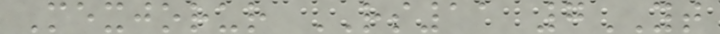Mexjorur RS11 7YT
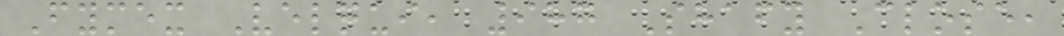Fymex Velqui, 987 Shafy Close,
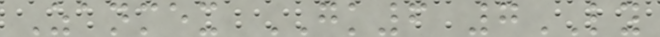Zanmex GK6 7LY
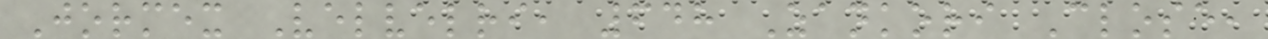Jormex Velvelri, 648 Zankori Close,
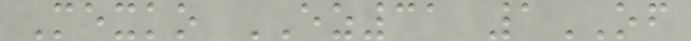Mexko EZ31 1OF
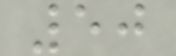50
